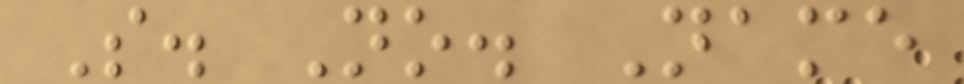S. No. Name
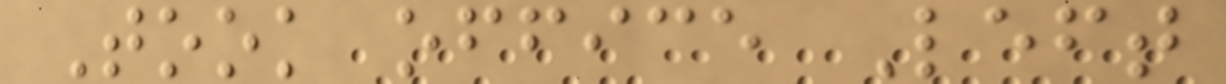Took office Left
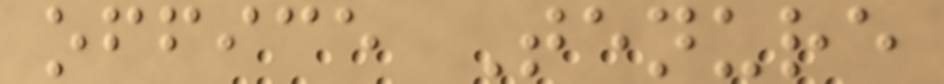office Tenure
